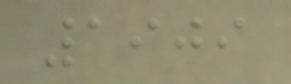1909
